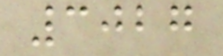3027
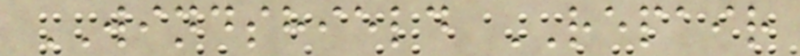WINDSHIELD REPAIR
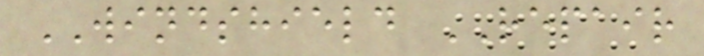WINDSHIELD REPAIR
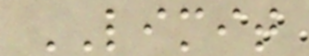LIMIT
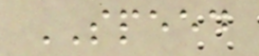SPEED
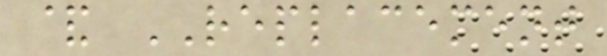& REPLACEMENT
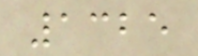1325
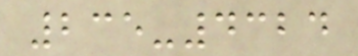235-4324
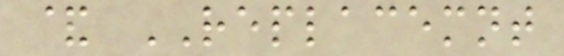& REPLACEMNT
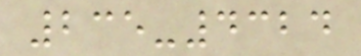235-4324
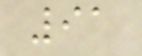91
